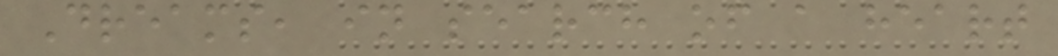Dreams, in search of a heart
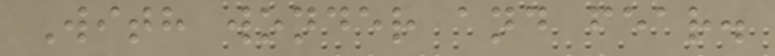With wonder and fear.
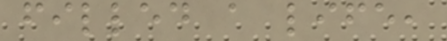filled a life,
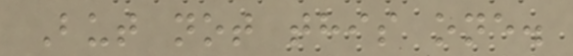But not this one.
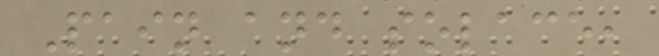Pain and solace,
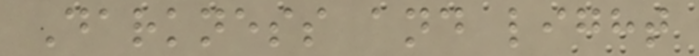Darkness and light
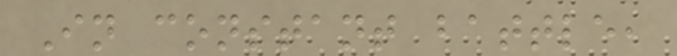In constant battle,
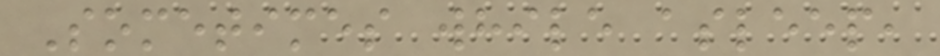Sometimes while asleep,
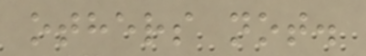others not.
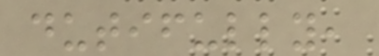dutifully,
